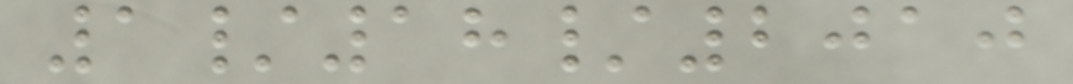1/18/2010
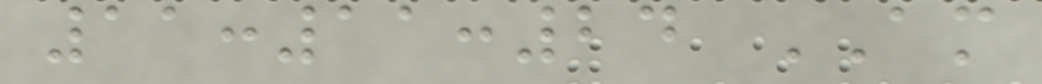11:11:24 AM
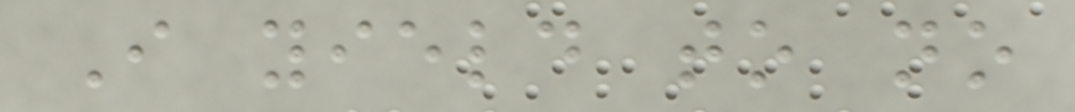I yield to no
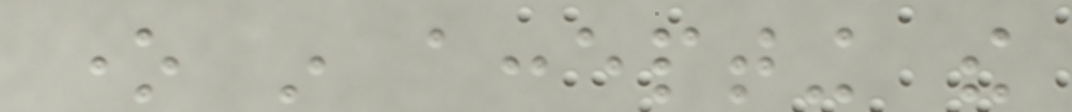one in accepting the
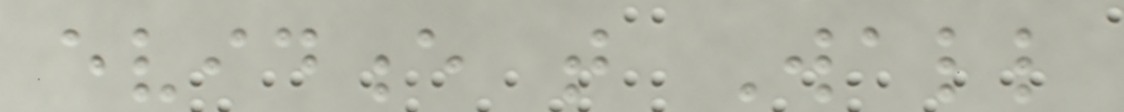evidence that Wall
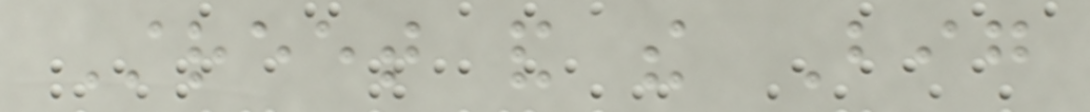Street and the Big
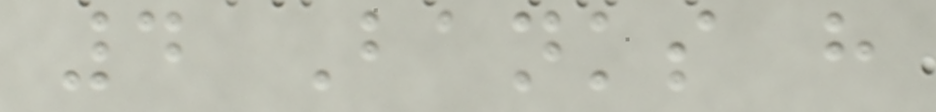4 Banks have
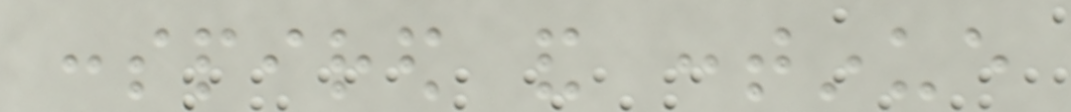conspired and continue
